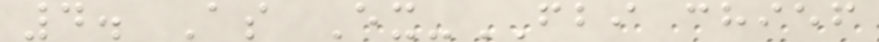4. As Ex-FBI chief
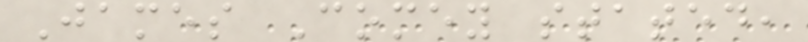James Comey stated,
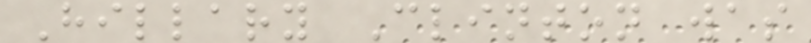Hillary Clinton was
